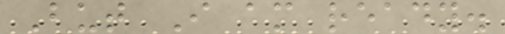But I am ready.
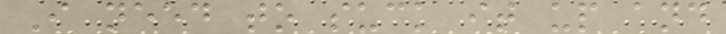I need to suck it up and
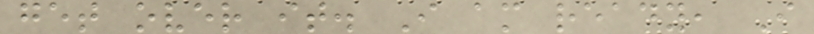get over it. I am ready, I
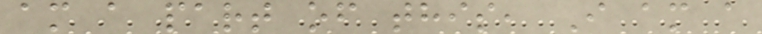am a part of this, I am a
